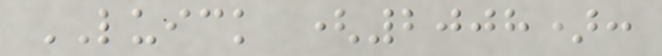LUICK (2008):
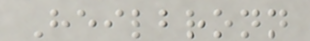Heilbronn
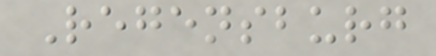Regensburg
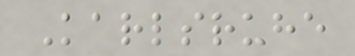Karlsruhe
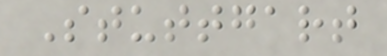Stuttgart
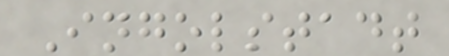Ingolstadt
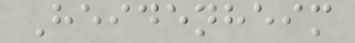Heidenheim
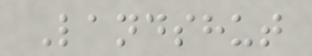Landshut
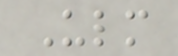Ulm
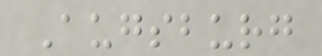Augsburg
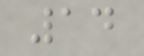14
